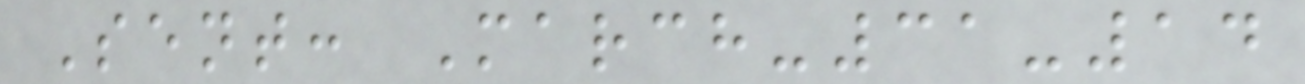Sent: March-31-14
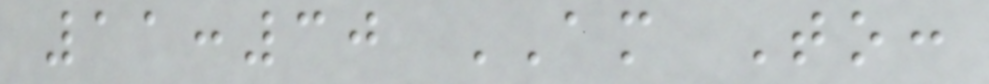11:30 AM To:
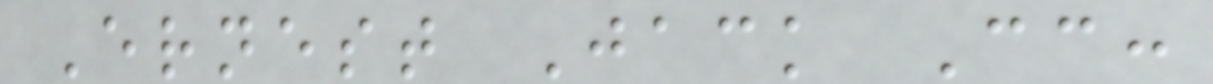Ernest Jack Cc:
